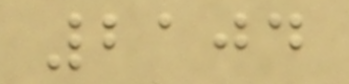2104
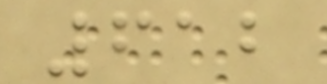612
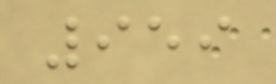959
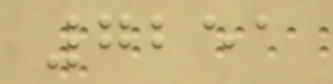7251
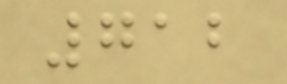712
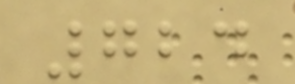724
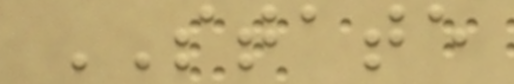STATE
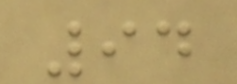94
